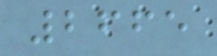2665
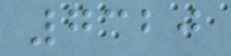7320
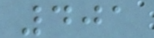401
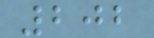202
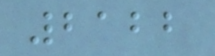2122
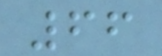66
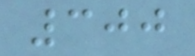300
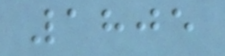1805
